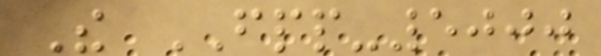The FPP-5000
